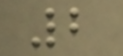2
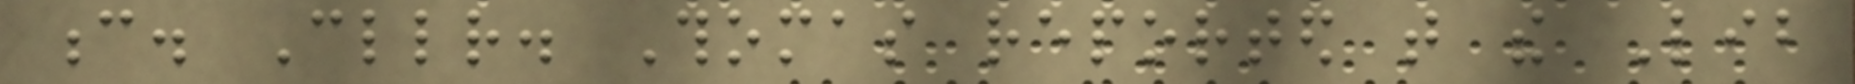c. Cllr. Thomas reported that the Lib
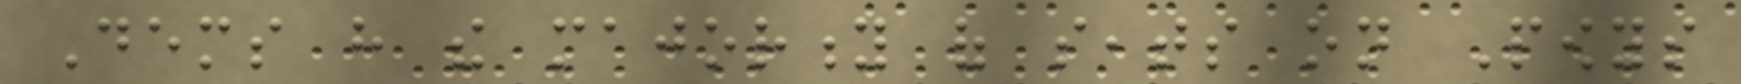Dems have the majority of seats on Powys
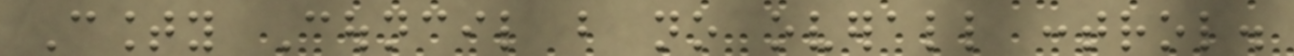County Council but no overall control.
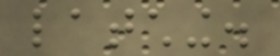latching.
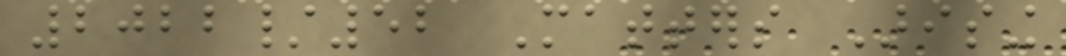2022/52 Matters Arising
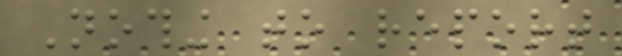Nothing to report
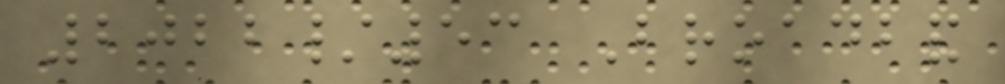2022/53 Broadband
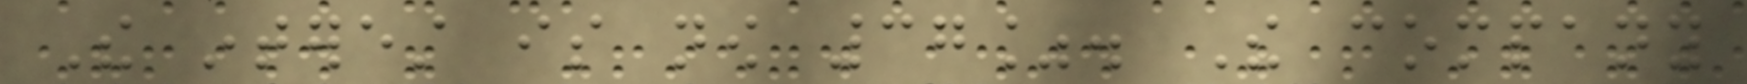The interest is now 37%. The company
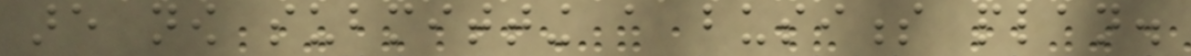are now submitting a business plan.
